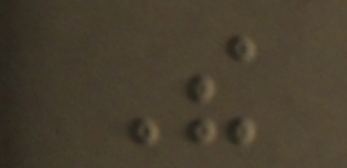The
